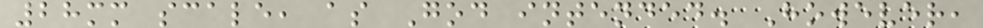28mm scale, as God intended. However,
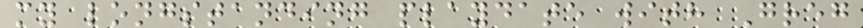my longstanding playdate with Greg
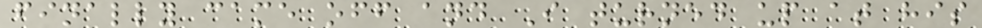finally came off and I turned up at his
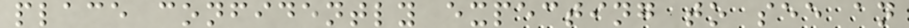place confidently expecting to see an
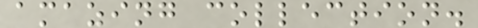amazing collection.
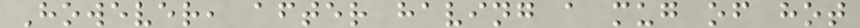However, after having a mug of hot
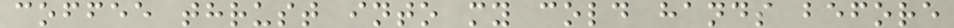coffee thrust into my cold hands before
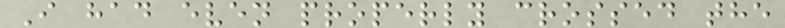I had even properly crossed the
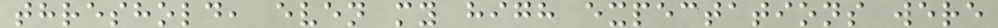threshold, even my high expectations were
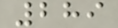289
